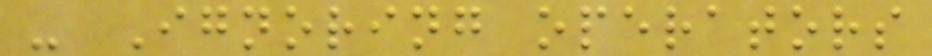- Ignoring operators
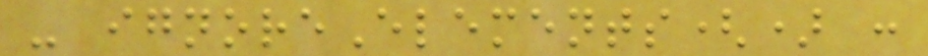- ignoreElements() :
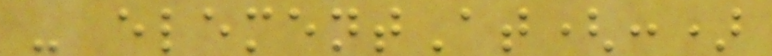- elementAt(:)
